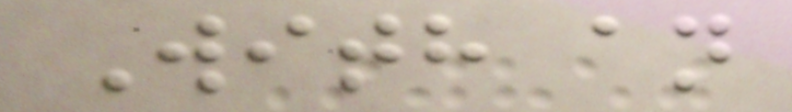With an
